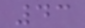43
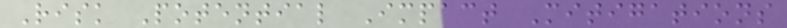Risk Potential Impact Mitigations
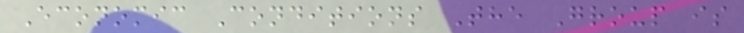Economic Conditions The Group is
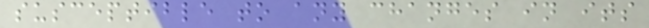susceptible to any changes in its
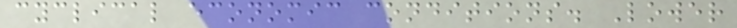cyclical economic conditions. Lower
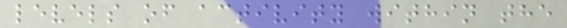levels of activity within the
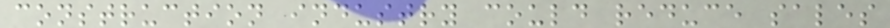construction industry could reduce sales
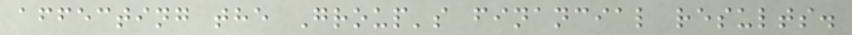affecting the Group's financial results.
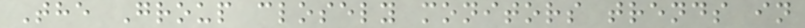The Group closely monitors trends in
